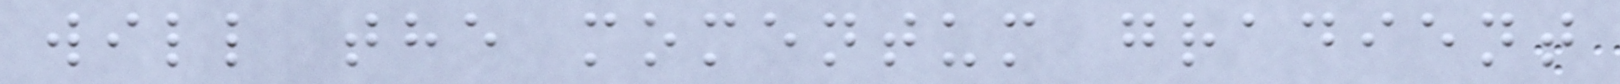will the momentum gradient
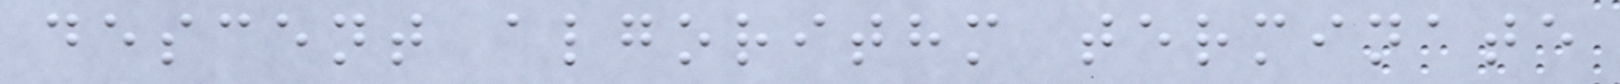descent algorithm terminate
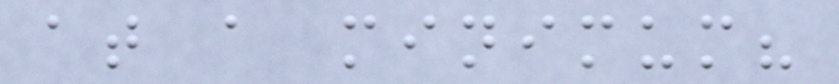at a minimum?
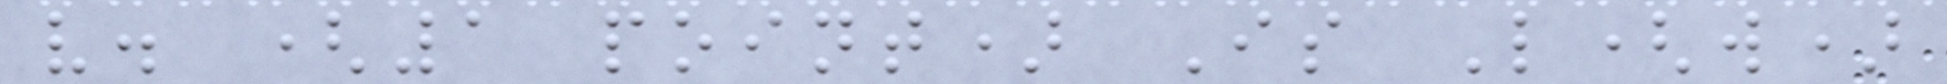v. (1 point) Is L(w)
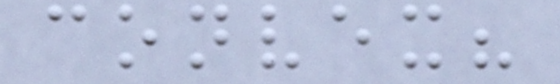convex?
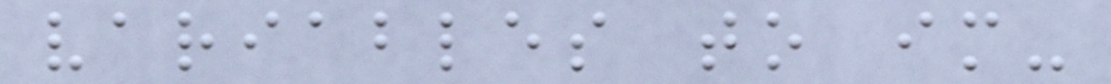variables to im-
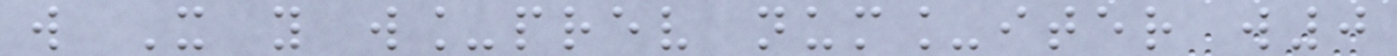w X y w_prev num_iter w0
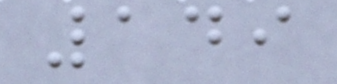149
